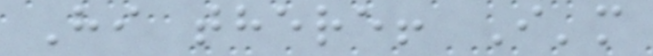Hi there! I'm
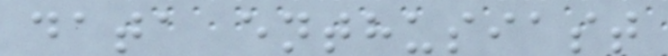data enthusiast
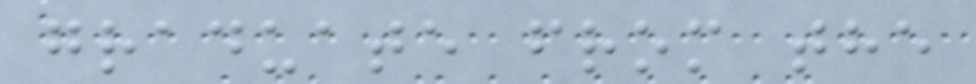graduate from the
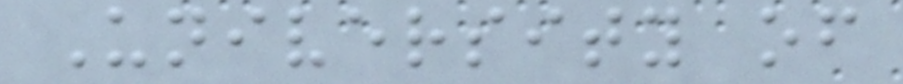University of
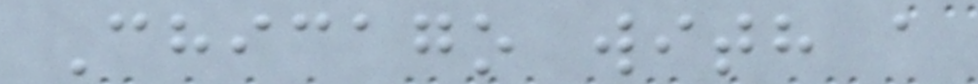Chicago with a
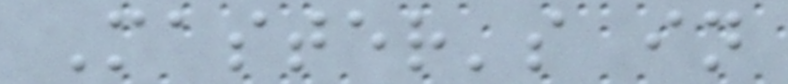Master's in
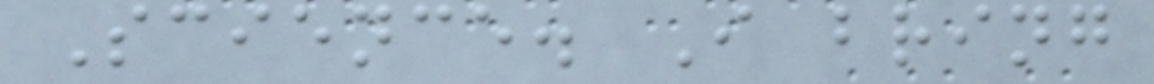Science. I bring
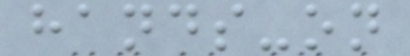hands-on
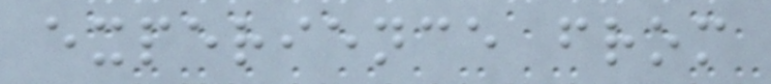experience from
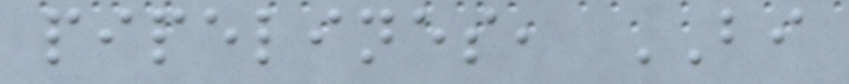pipelines, BI
